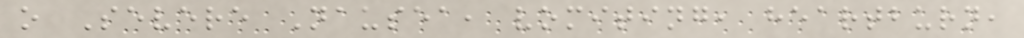o Severe Nausea, vomiting, heartburn,
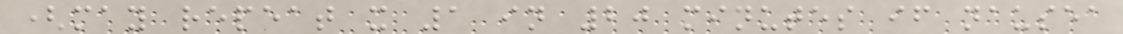(may repeat x 1 in 20 minutes if nausea
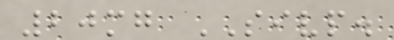20mg SIVP.
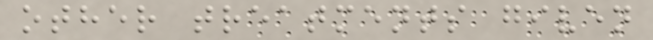other treatments given
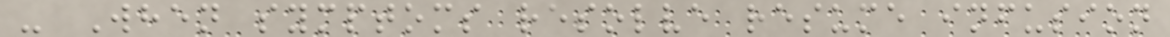- When symptoms resolve resume infusion
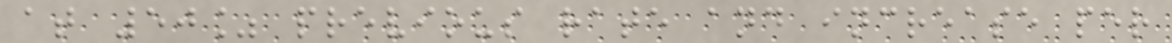at 50% previous rate and increase per
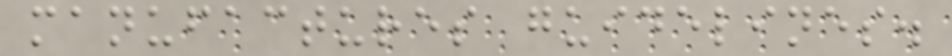manufactures guidelines.
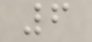6
